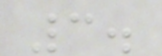3.
